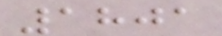1801
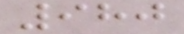980
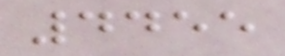4455
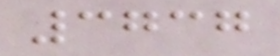3737
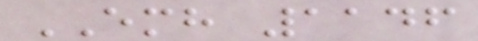EMH 1146
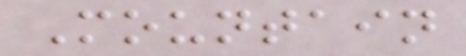Mountain
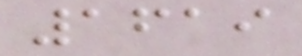1619
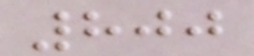800
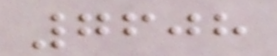7608
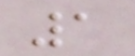1
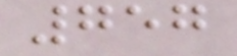757
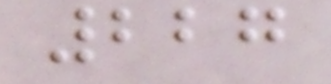227
